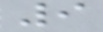9
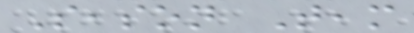Season Team
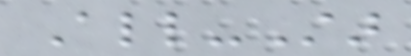All-Star
